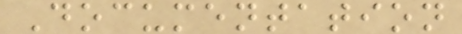Documentation
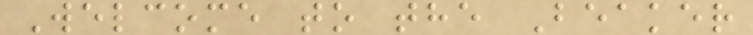Welcome to the Beaker
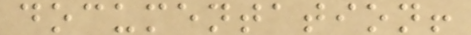documentation!
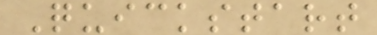Quickstart
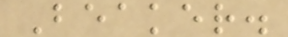Beaker.
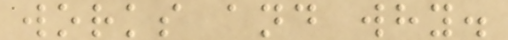works and why.
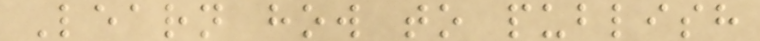Learn how to publish
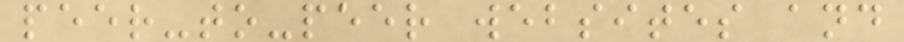peer-to-peer websites and
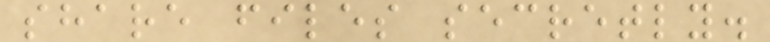share files secretly.
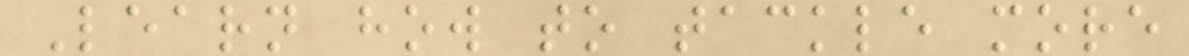Learn how to tackle more
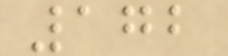172
